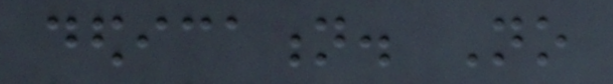dedication. No
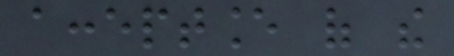acceptance of the
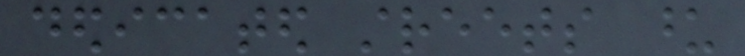dedicated streets upon
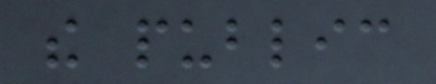the public
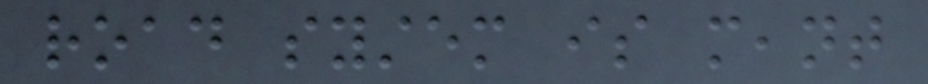road system is meant
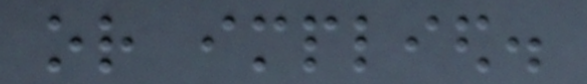or implied.
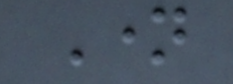Name
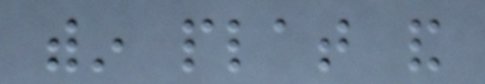within plat and
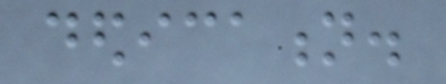dedication.
